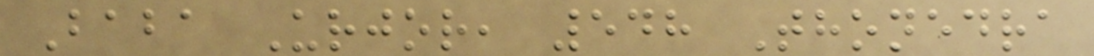Baba Urjor, 548 Thonedra
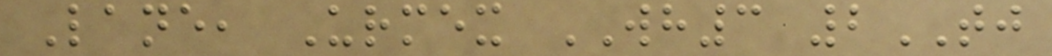Lane, Urmex WH3 2TJ
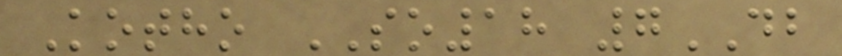Kotho SO18 7DB
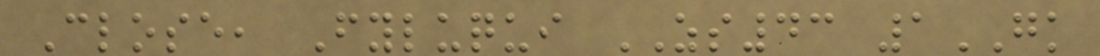Close, Fyluqui ZS43 1GK
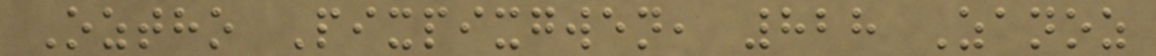Oztho Pixpixgwen, 828 Zanoz
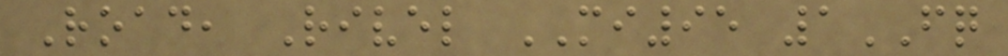Road, Rivel MI95 1FQ
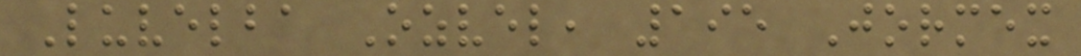Luvelba Ozvel, 195 Jormex
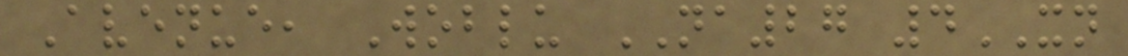Avenue, Woblu NA27 4XN
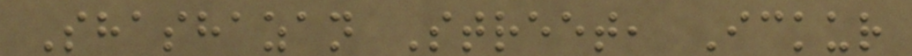Shashazan Street, Ickur
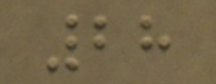28
